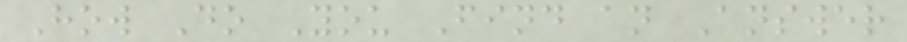How Do You Find an Answer
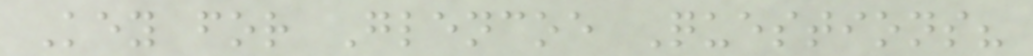Key for Glencoe Questions?
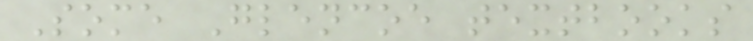Some Glencoe textbooks
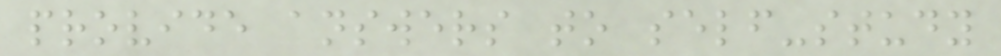provide answers to self-study
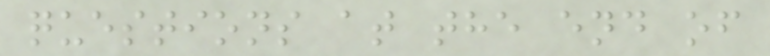questions at the end of
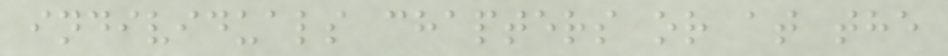individuals chapters or at the
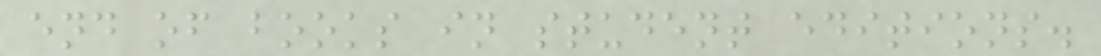end of books in student editions.
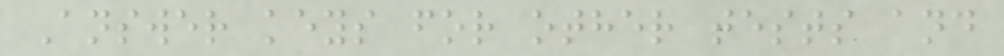Answer keys for other tests and
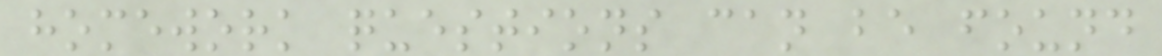homework questions can be found
